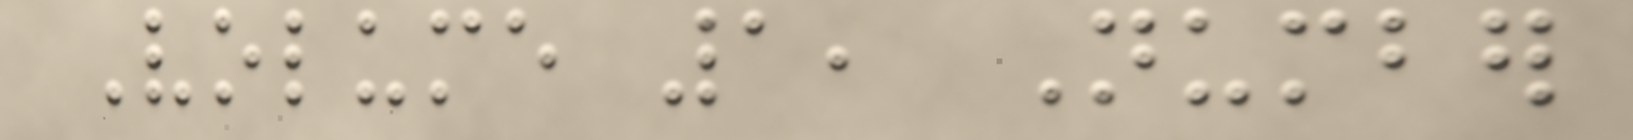Volume 1, Number
